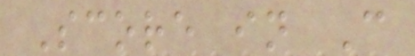Score in C
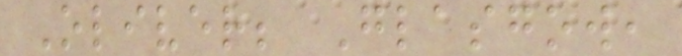Oliver; Glasgow,
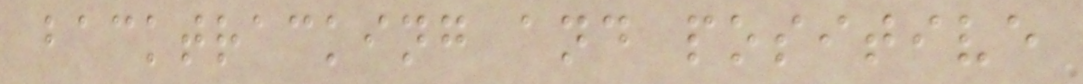backtracking and positive
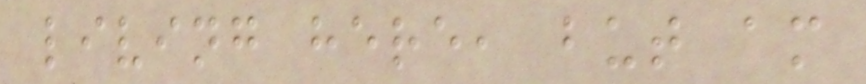living here, but am
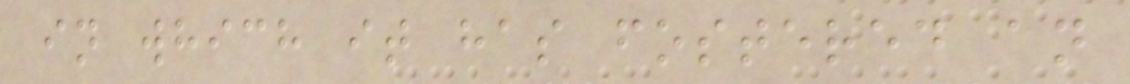in which it has fostered an
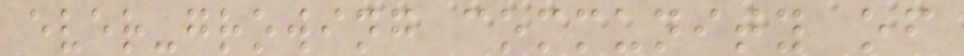ever-growing community of
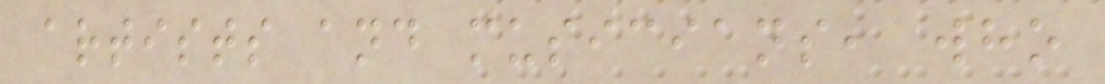artists and musicians, who
